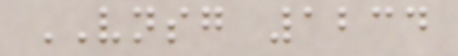VNSG 1234
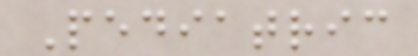Pediatric
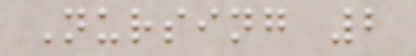Nursing 2
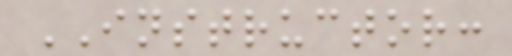INSTRUCTOR:
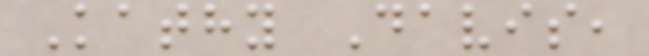Kathy Davis,
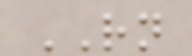RN
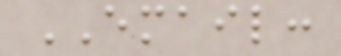EMAIL:
